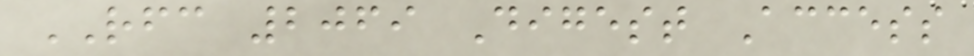RFC 2069 Digest Access
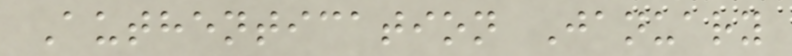Authentication January
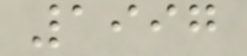1997
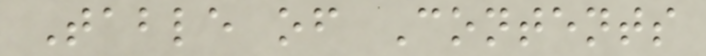Table of Contents
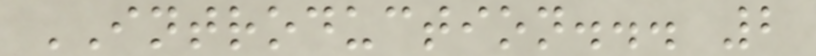INTRODUCTION... 2
